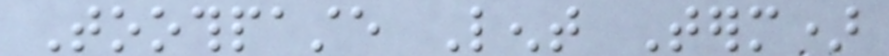Toothpaste Lent Term)
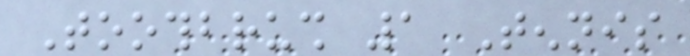Toothbrush 1 Tennis
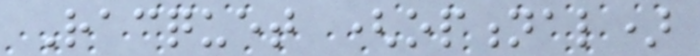Racquet (optional)
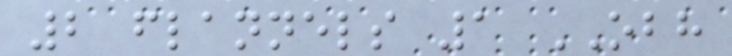2 flannels 1 OBH
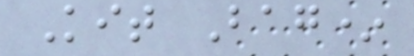Kit Bag*
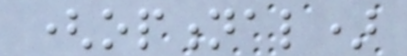(optional)
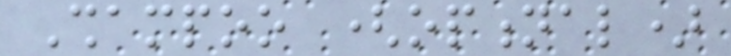Shampoo (optional)
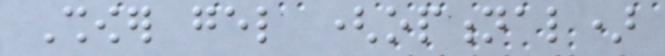Shower gel (optional)
